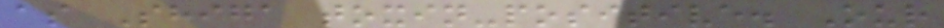as Shiga toxin-positive. Our
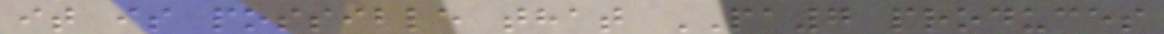it is possible that PA7 produces
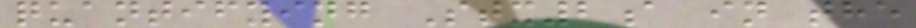quantifying Stx2a in the
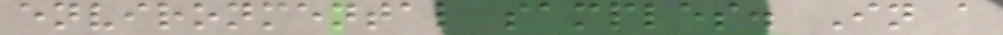environmental samples. In a
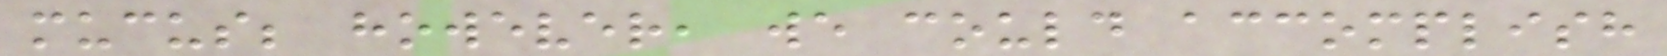mucus; however, we could accomplish
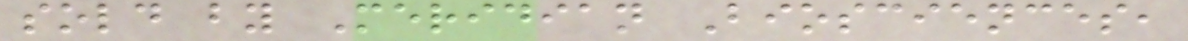sold by Meridian Biosciences,
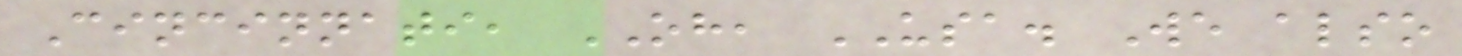Cincinnati, OH, USA. We also
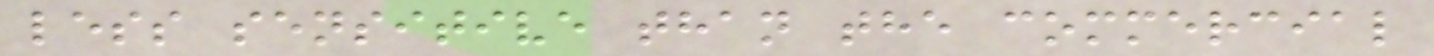less sensitive than the commercial
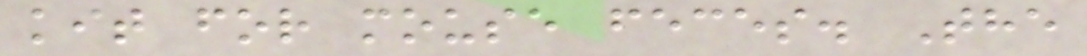kit for mouse feces. The
